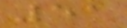51
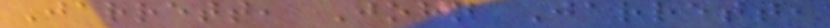Jarrett, John Jarrett,
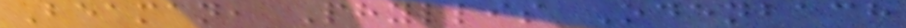Beaman, Phyllis Odenbach
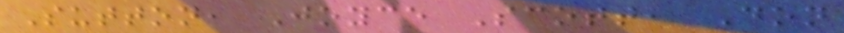Sutton, Joyce Scott, Don
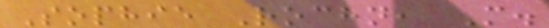Sophie Rochn, M.
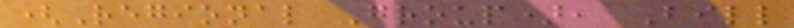(Regional Group), Bill
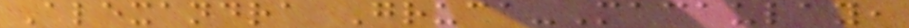Alexandra Gruca-Macaulay,
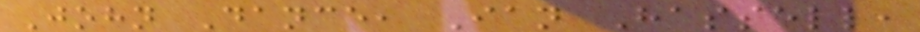John Dance, Ian Hassell,
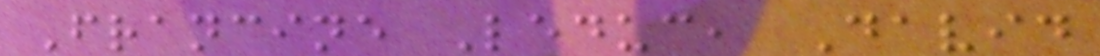Francine Leduc, David
